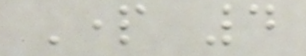Part 4
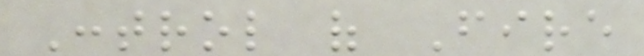Control of Fire
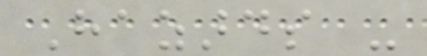Hazards -
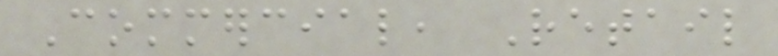Commercial, Retail
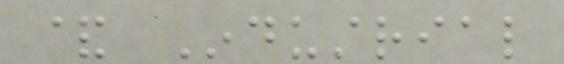& Industrial
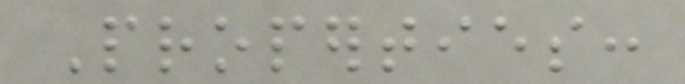Properties:
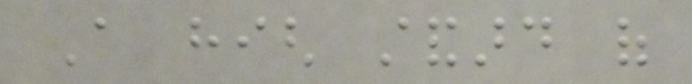A high standard of
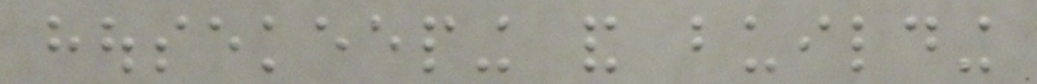housekeeping and building
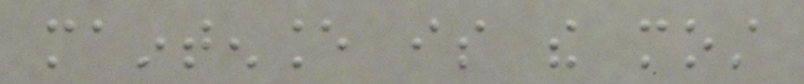maintenance is the most
